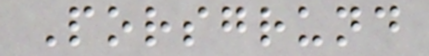Porsgrund
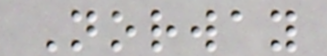Norway
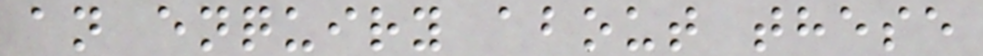an enquiry about these
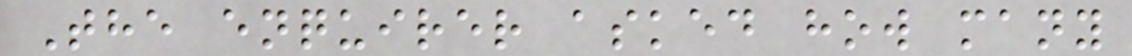The enquirer asked how many
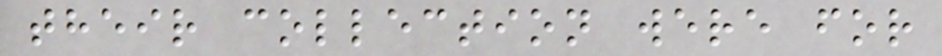their collection were for
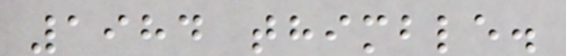1984 thimble.
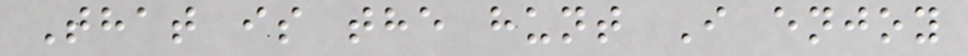That is the hunt I enjoy
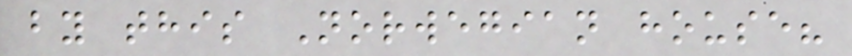by this Norwegian house?
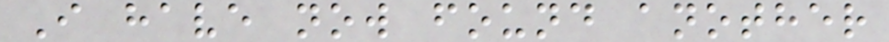I have now found another
